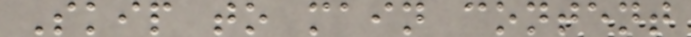Skip to main content
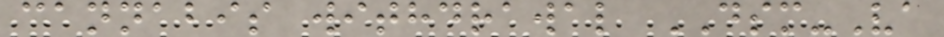cannabis withdrawal DSM-Va
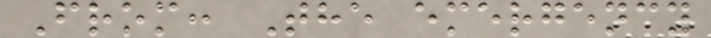From: The emergency
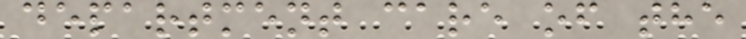department care of the
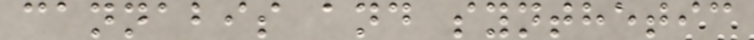cannabis and synthetic
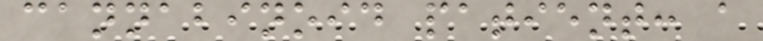cannabinoid patient: a
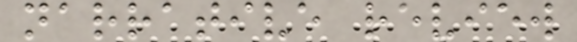narrative review
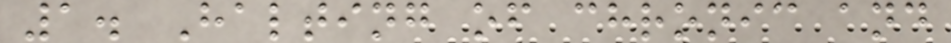1. Halting of chronic and
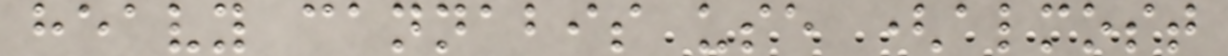heavy cannabis use (almost
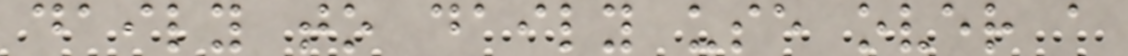daily to daily use over a
